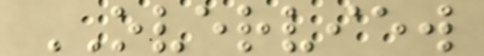OVERVIEW
